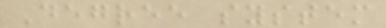Degree system
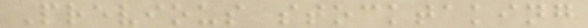Previous stocktaking
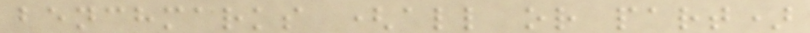benchmarks (all or part)
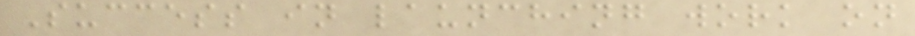Success in launching work on
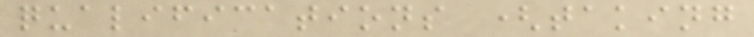qualifications (taking
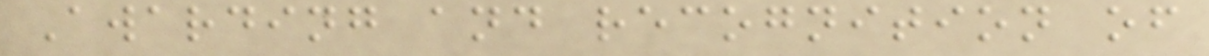Awarding and recognition of
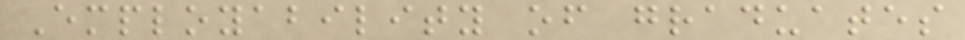Employability of graduates
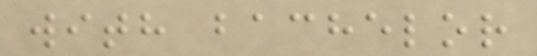with bachelor
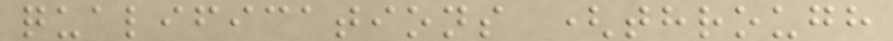qualifications (through
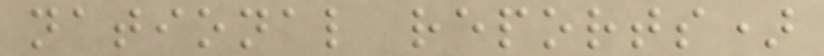national reports)
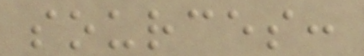sources:
